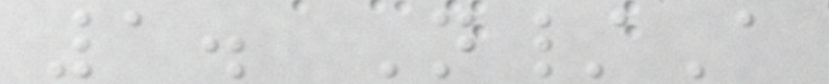1. N/A
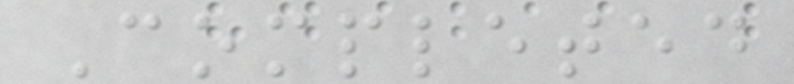Completed
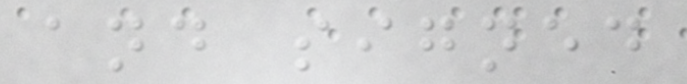and signed
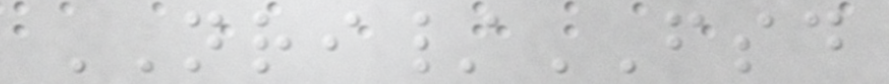NRI/FSD
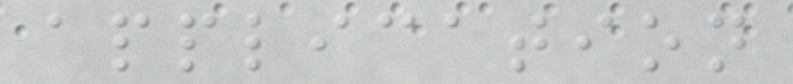application
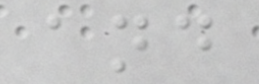and
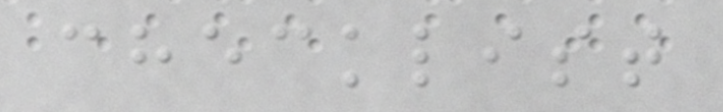checklist
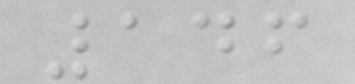146
